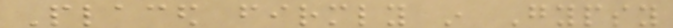Placed firmly in Gypsy
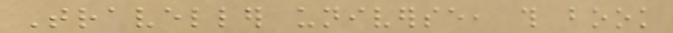Traveller universe, this book
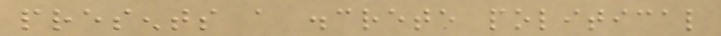presents a discrete political
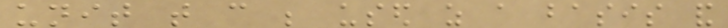unit that can be used as a basis and
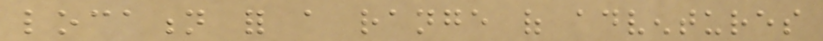location for a range of adventures
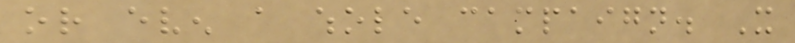or even a whole campaign. It
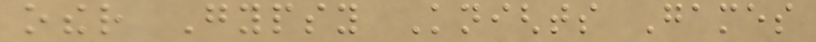other Gypsy Knights Games
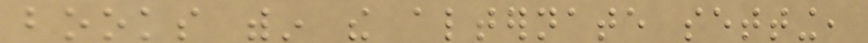books within the alternate setting,
